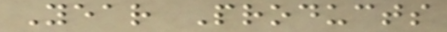Year Products
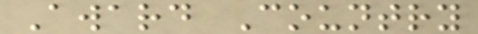Award Country
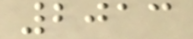2013
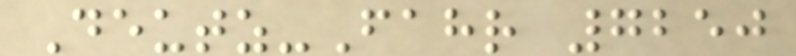Deutz-Fahr 7250
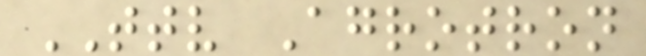TTV Agrotron
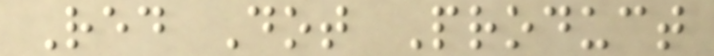Red Dot Product
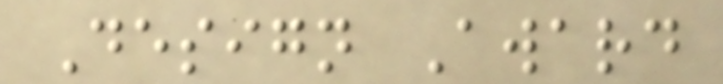Design Award
